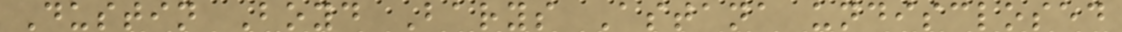Dustin Boyd Barys Astana undisclosed
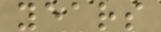years
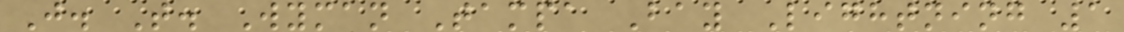J. T. Wyman Tampa Bay Lightning 1
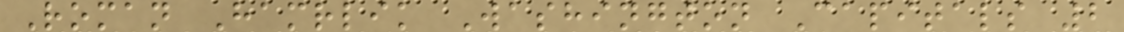Roman Hamrlik Washington Capitals 2
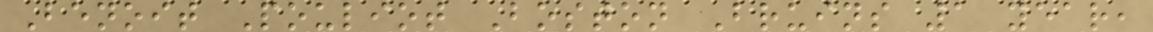Benoit Pouliot Boston Bruins 1 year,
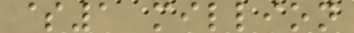$1 million
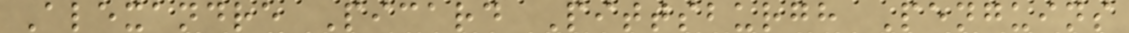Alexandre Picard Pittsburgh Penguins
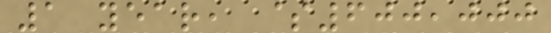1 year, $600,000
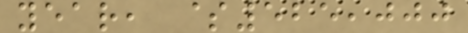year, $525,000
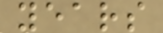years
